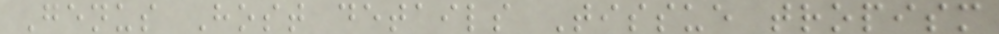Genus Host details Tissue tropism
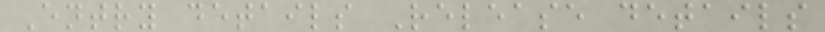Entry details Release details
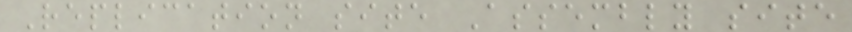Replication site Assembly site
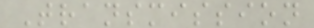Transmission
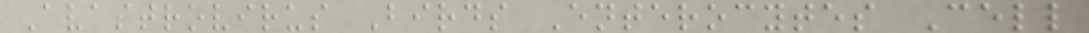Avastrovirus Birds Enterocytes Cell
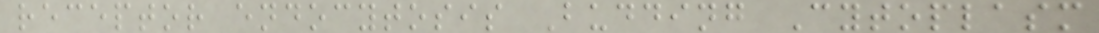receptor endocytosis Budding Cytoplasm
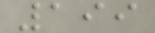199
